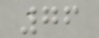76
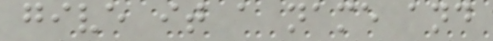give it a name and
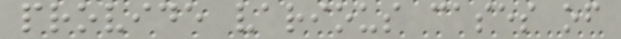provide various cases of
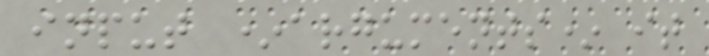input *arguments* it
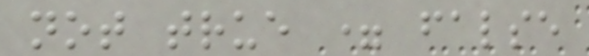not true = false
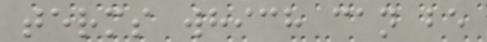terms which can be
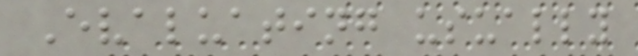Evaluating usually
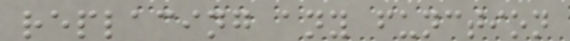replacing any function
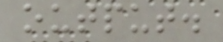output.
